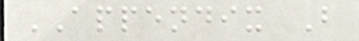APPENDIX B
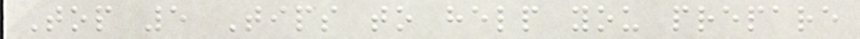Top 5 Tips to help you prepare
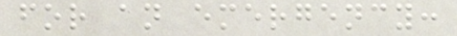for an emergency:
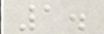1.
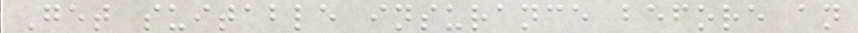Get suitable insurance before an
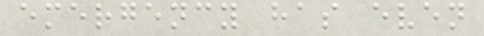emergency has even
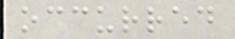occurred
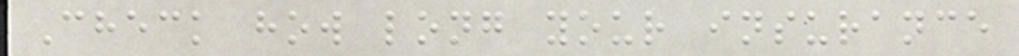Check how long your insurance
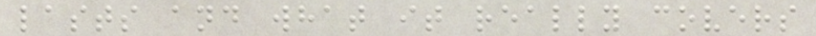lasts and what it really covers
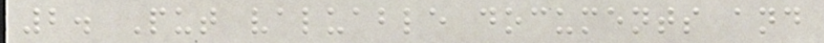2. Put valuable documents and
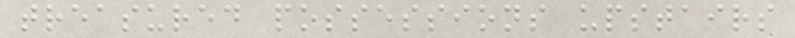treasured possessions upstairs
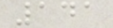141
